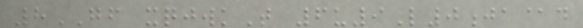8GF xqjwkT 6u9L0ja@d
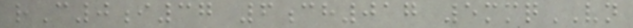rC0i37 6ch017 5mmqVN
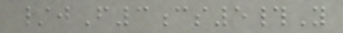/jF3cs5#Y
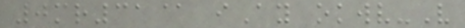0mr31@ iAy okwv-V
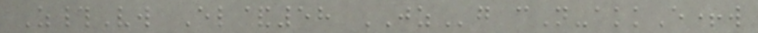Z#Vw El&58 JZg cN-akkE+w
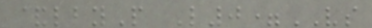&lbyP L0=VS
